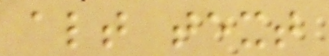alt text
